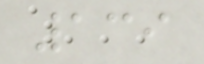139
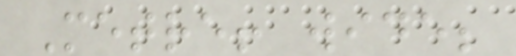Metre! wide;
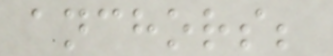anchors;
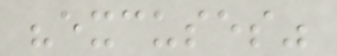"excuses"
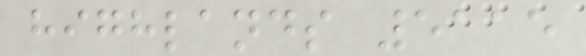highlands 5115
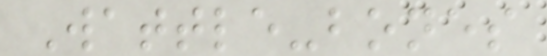Wattle-bones
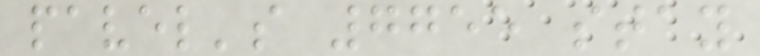pavel's 7755 stay
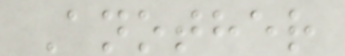Another
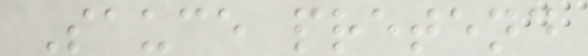Sauce pretend
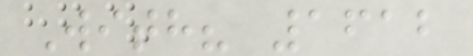With? 1612
